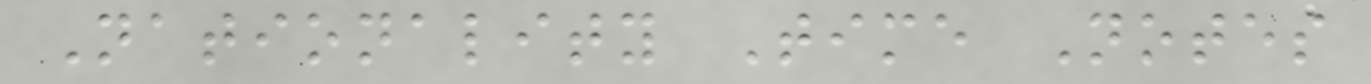Nationality Time Notes
